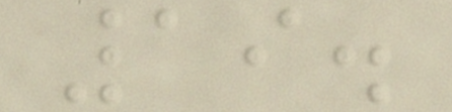19.
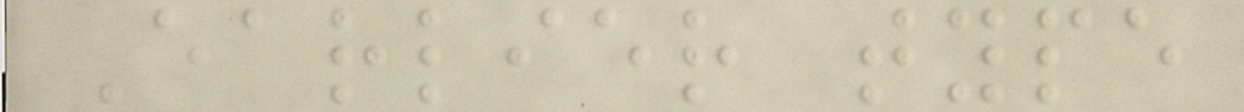Earlier type
